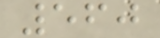560
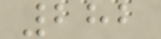282
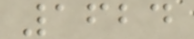1624
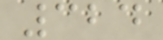324
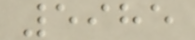5985
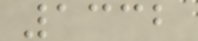1332
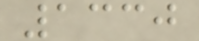1330
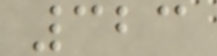323
